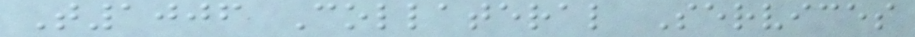T1006 Collateral Services
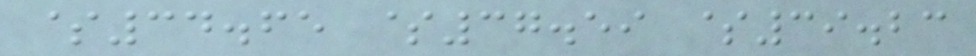$34.65 $37.59 $39.23
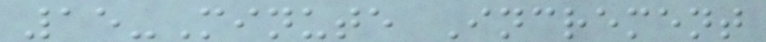15-Minute Increment
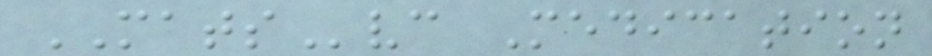MATSvc Medication
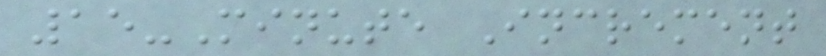15-Minute Increment
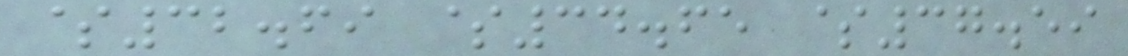$32.69 $34.65 $37.59
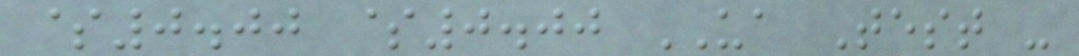$0.00 $0.00 UA Test -
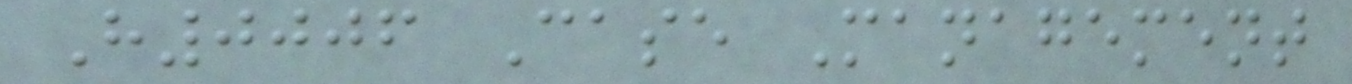H0006 Case Management
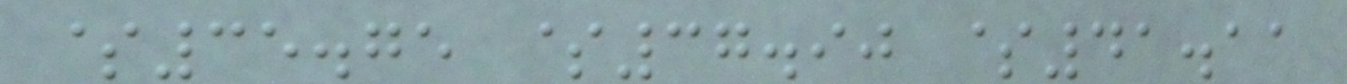$35.75 $37.90 $41.11
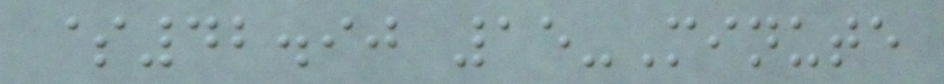$42.90 15-Minute
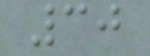30
